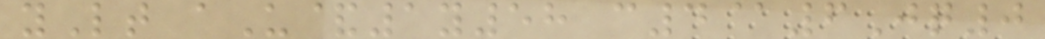yLt aU&1y58 c4@6Jq0
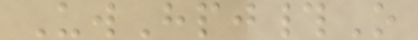UwHpj#O
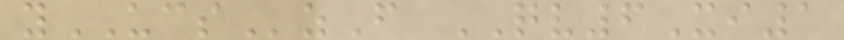yUCSzF QV6Xi1
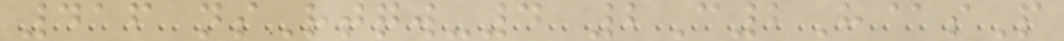416 nsRtqw-4 2C2H@sP
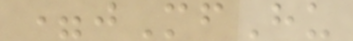=jMfHu
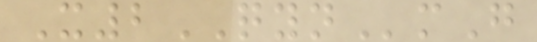X2QYNmG
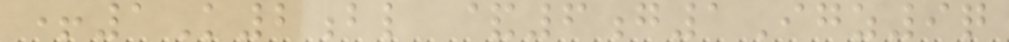+1K2bl &6g1Igz9q
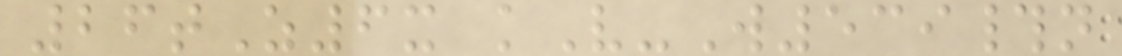26tZ6x kV-W539#n
